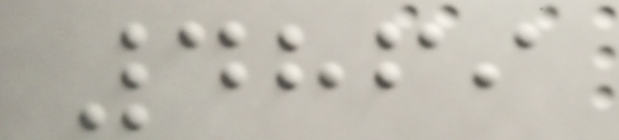4869
